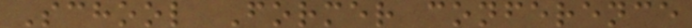School Former conference
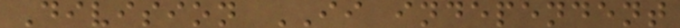Division II independent
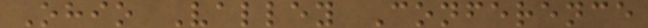Ohio Valley Conference
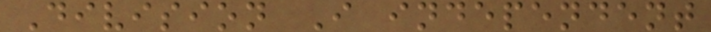Division I independent
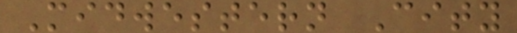Midwestern City
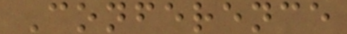Conference
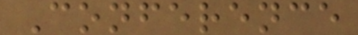Conference
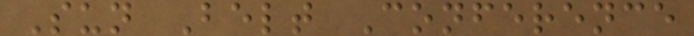Sun Belt Conference
